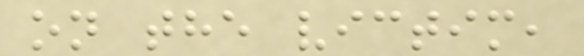on the victim,
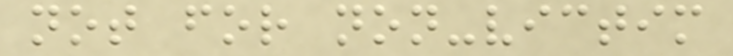not for non-victim
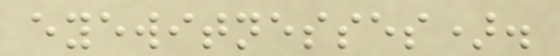eyewitnesses).
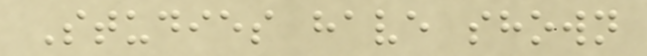Studies have shown
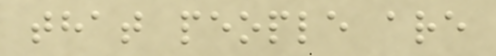that people are
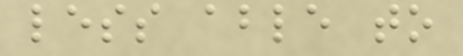less able to
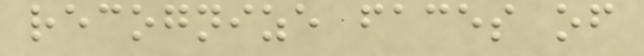recognize faces of
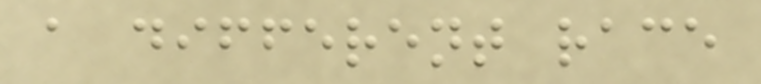a different race
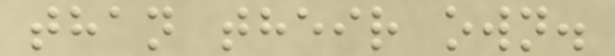than their own.
